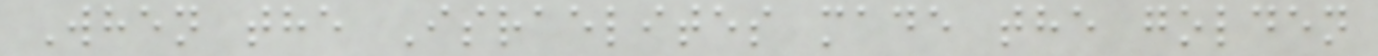When the Israelites made the golden
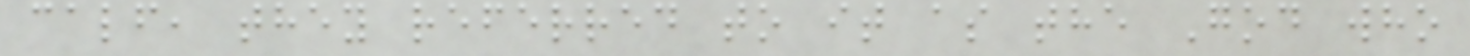calf, they referred to it as the God who
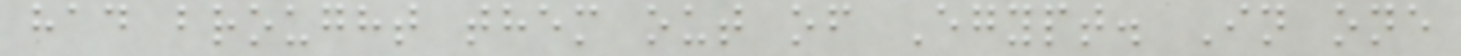had brought them out of Egypt. In one
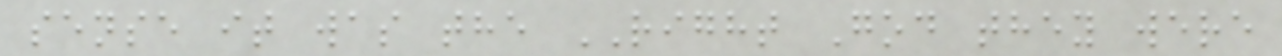sense it was the RIGHT God they were
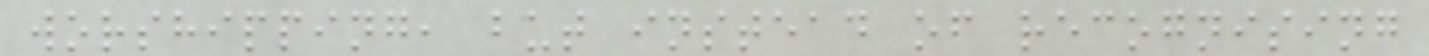worshipping, but instead of recognising
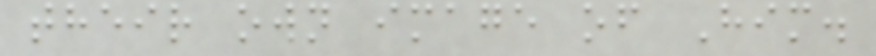their own image of Him.
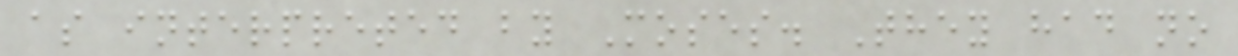as interpreted by Moses. They had no
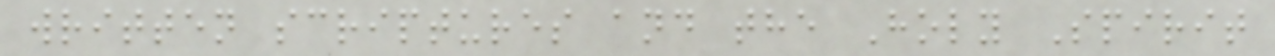written scriptures and the Holy Spirit
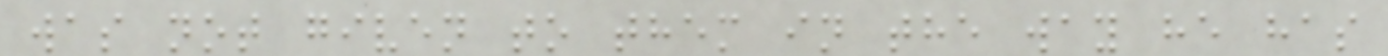was not given to them in the way he has
